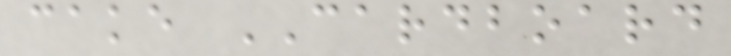cake CARDBOARD
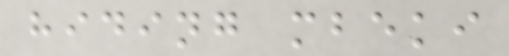hiding mbeki
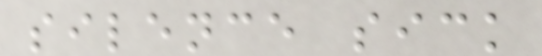silence sick
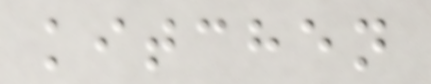kitchen
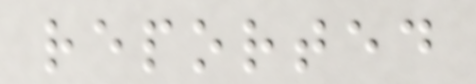reported
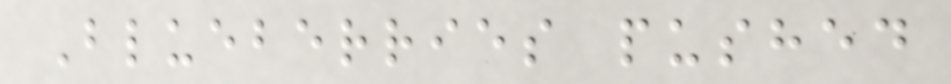Blueberries pushed
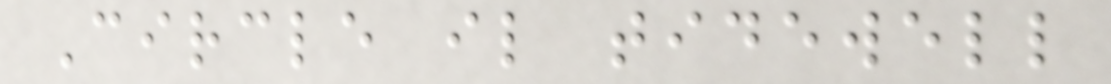Circle il tidewell
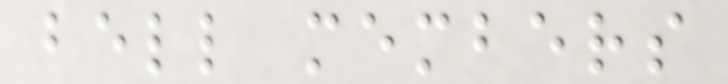bell members
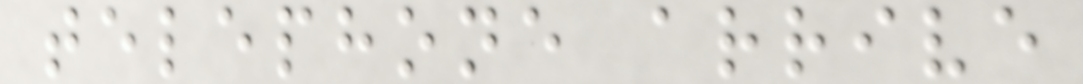telephone arrive
